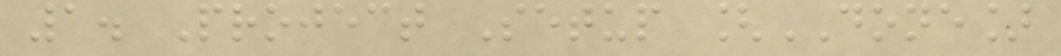1. Project Setup [DONE]
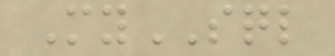MySQL
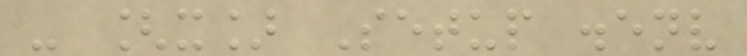- [x] Setup .env
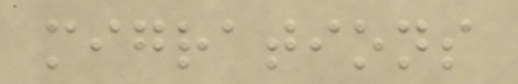migrations
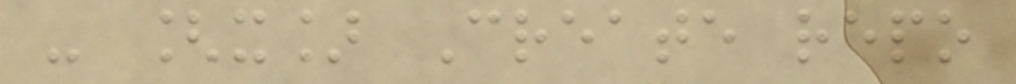- [x] Create repo
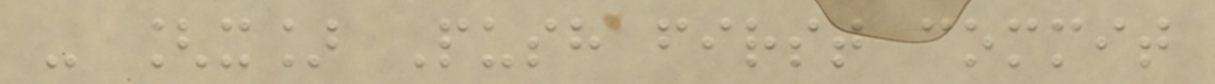- [x] Push first commit
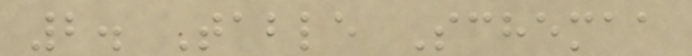2. Table Schemaa
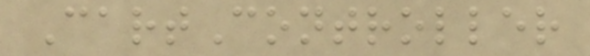CartController
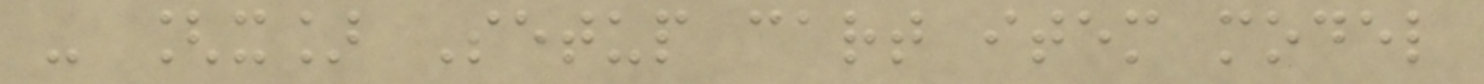- [x] Setup cart item model
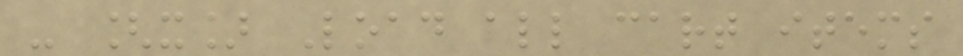- [x] Load all cart items
